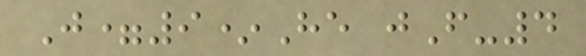J=9*He jF-4
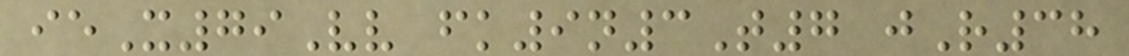ieX79Vv fk9n3T7 jR38
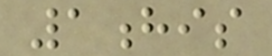1his
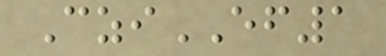CziEF1
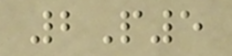2P5
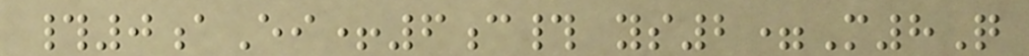#0aEi+6c# ys2=M8Q
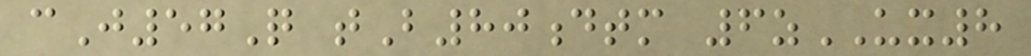cJ57Q tB80dtm 6zUX8
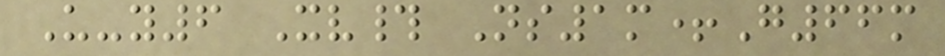U-y6 Xv# Ns1m+G66m
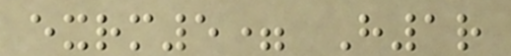exrm5= H1r
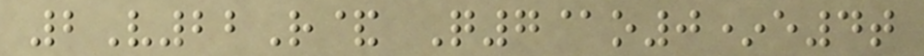2V22R& Q7@o0*e4t
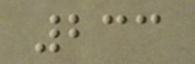233
